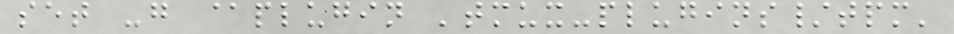set -g @plugin 'tmux-plugins/tpm'
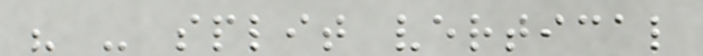" - split vertical
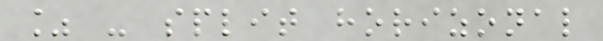% - split horizonal
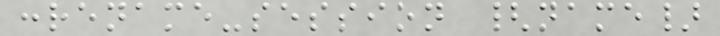:rename-session {name}
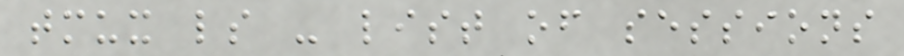tmux ls - list of sessions
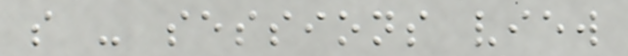s - sessions view
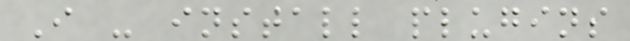I - install plugins
